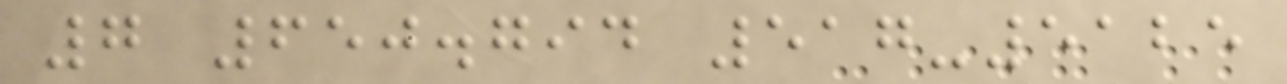7 650.794 517-5125
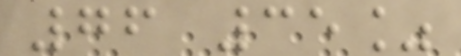76 35%
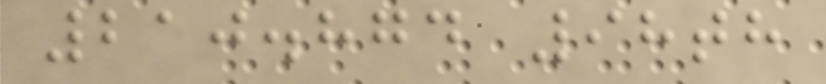210.874 98th
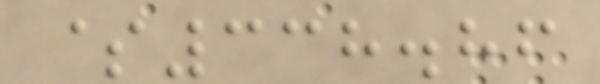$338.86
